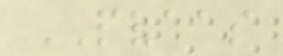PVAAS
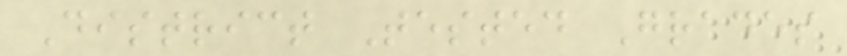District Tested Grades
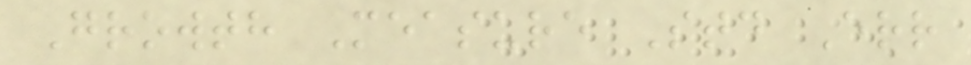Growth Measure Std Err
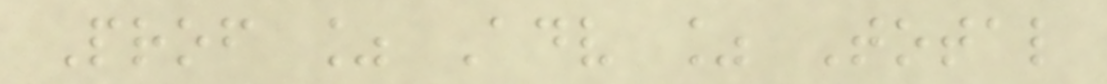Prof % Adv % Total
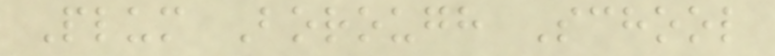Plum Borough School
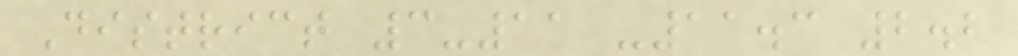District 3-11 -11.3 2.2
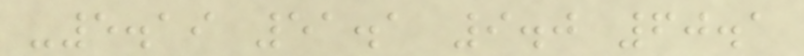-5.19 51.1 9.0 60.1
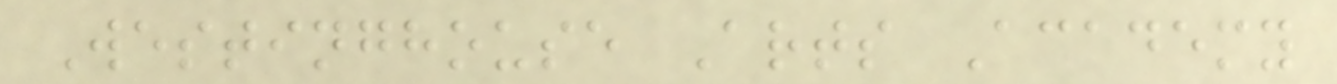Westinghouse Arts Academy
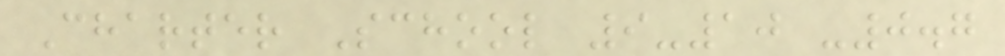Charter School 9-10 -0.7
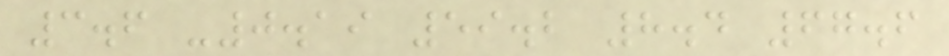3.6 -0.19 59.2 8.4 67.6
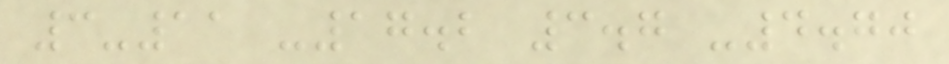3-11 -17.2 3.7 -4.70
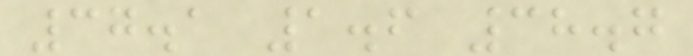37.1 1.6 38.7
